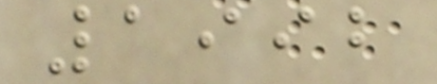1992
